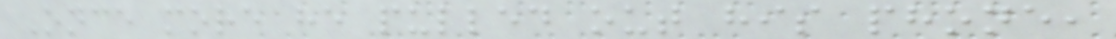Once more he pulled out his phone,
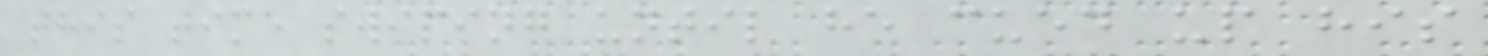this time swiping until he cued up his
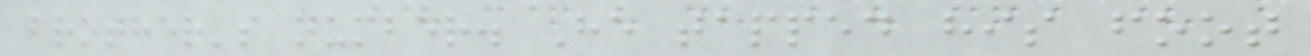brother's number. He tapped his foot
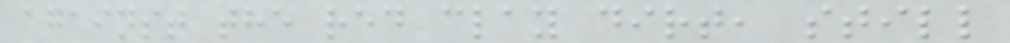against the red clay dirt, still
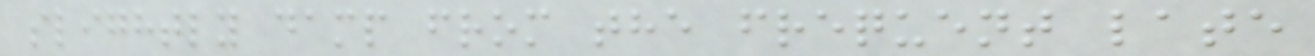slightly damp from the frequent late
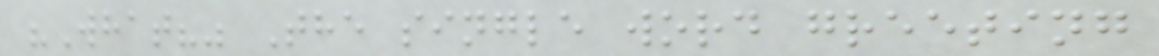"What?" The single word greeting
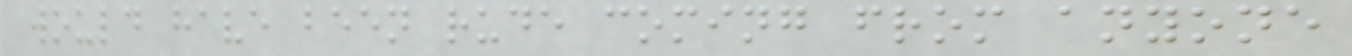would have been rude coming from anyone
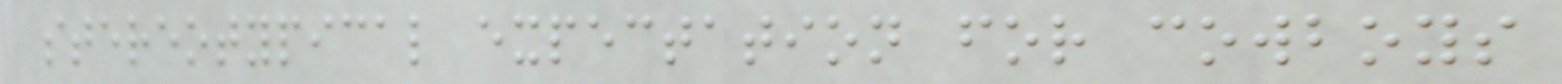stereotypical expectation for cowboys
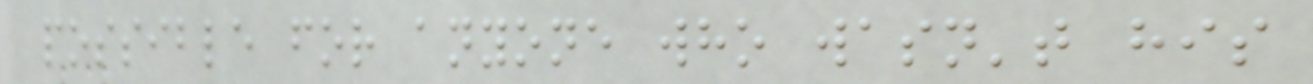possible for anyone who wasn't his
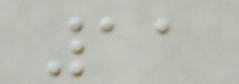11
